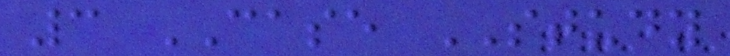3 CASE STUDY
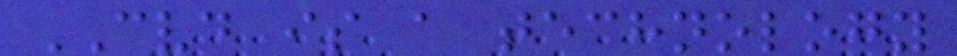CVD is a technology
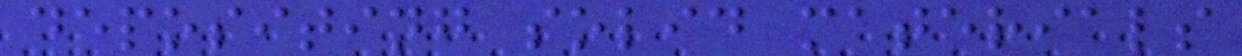depositing solid materials
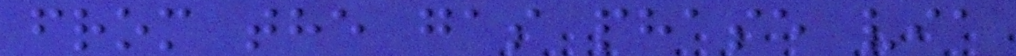from the gas phase via
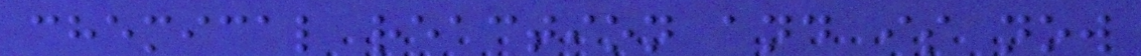chemical reaction and is now
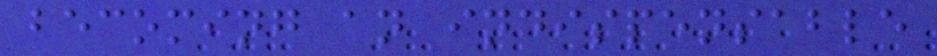becoming an indispensable
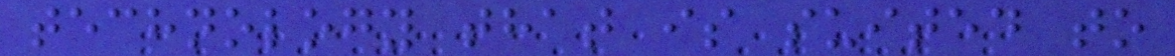technology that is suited to
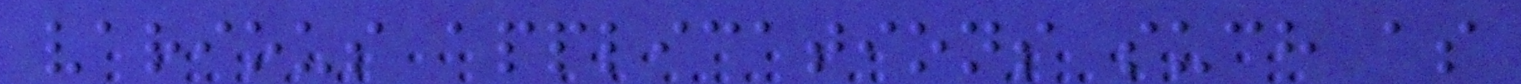various applications such as
